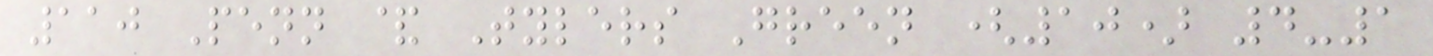110 Penn & Tylers Green (10) 4-1
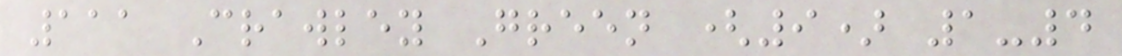111 Crawley Green (9) 1-4
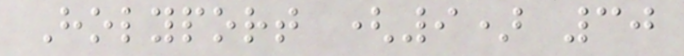Holyport (9) 30
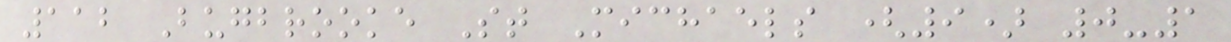112 Bugbrooke St Michaels (9) 0-1
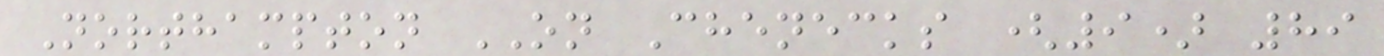Northampton ON Chenecks (9) 89
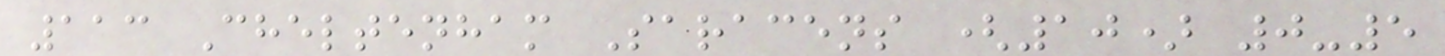113 Cheltenham Saracens (10) 0-5
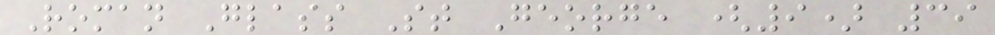Roman Glass St George (9) 39
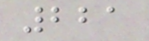221
